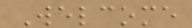Welcome
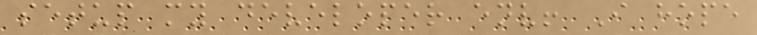setup my developer env! I hope
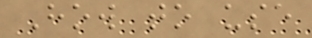How to use
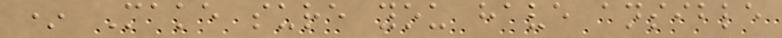* Make sure you have ansible
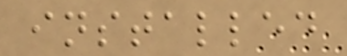installed
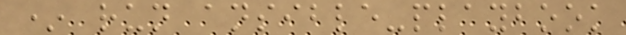* run ansible-playbook
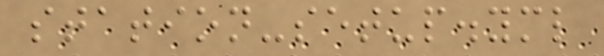station-setup.yml
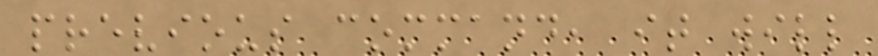previous command, it will
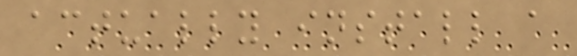actually install a
